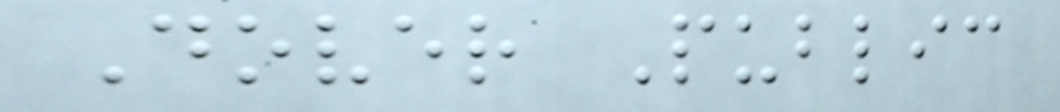Dover Public
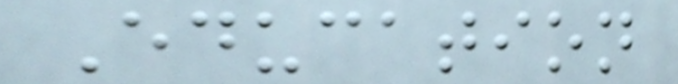Education
